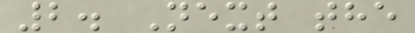2. Next the
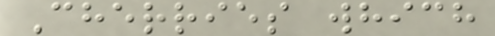Cherries which
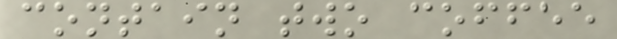contain two coffee
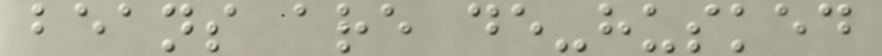beans are de-husked
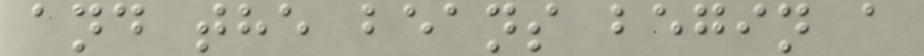and the beans begin a
